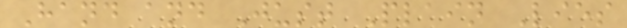Hand and Just Plain Lies
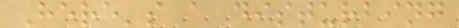Here's a disturbing
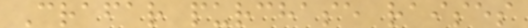Crafar purchase raises
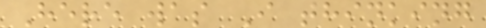Here was I thinking
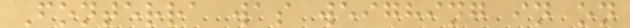Fonterra was weighing in on
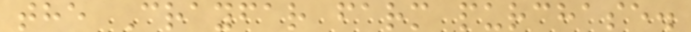the Crayfar farm purchase.
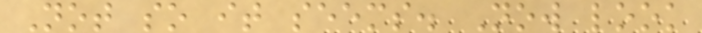Not so it seems. Now look
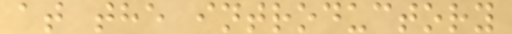at the introductory
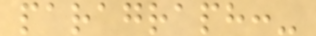paragraph:-
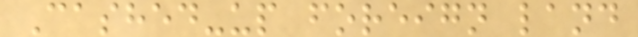Cashed-up foreign land
